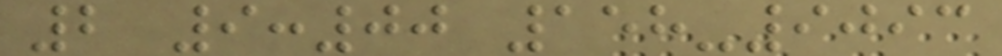2 9:00 158-9093
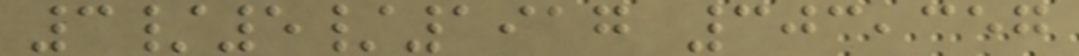3/5/1917 303,357
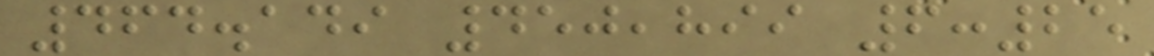464.149 450,899 6:25
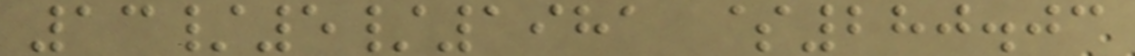13/5/1981 $280.03
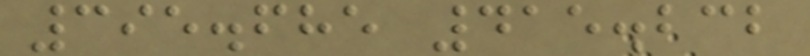395.685 415.232
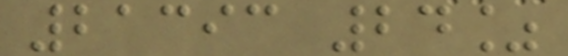21393 24%
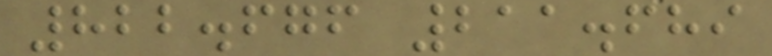822.676 211.689
